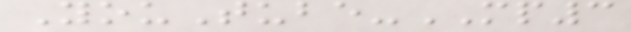YouTube-MP3
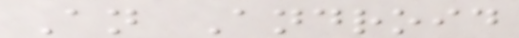An Android
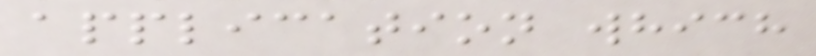application which
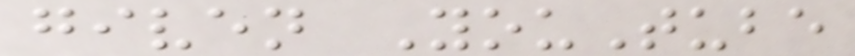given YouTube
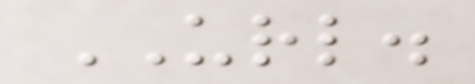URL.
